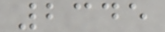2345
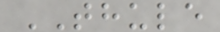THULE
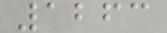1263
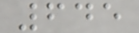645
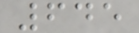645
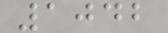1042
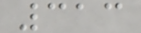313
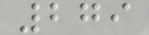279
